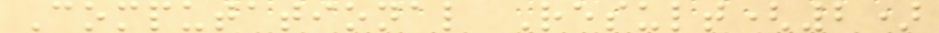Computational Result(2)
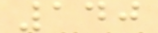140
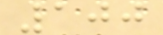100
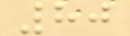80
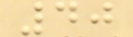40
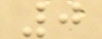0
